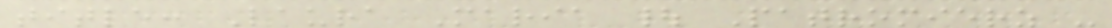title: Laura Maria | Patromierz -
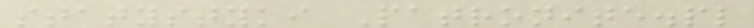statystyki Patronite.pl
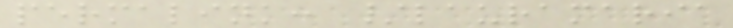permalink: /lauramaria
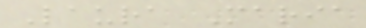Laura Maria
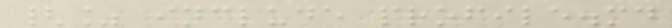{% include profile.md
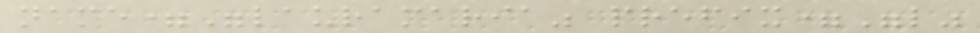name="lauramaria" prefix="l"
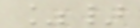%}
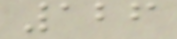126
